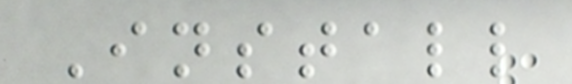Install
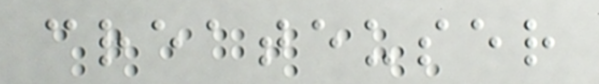createuser
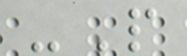-P
